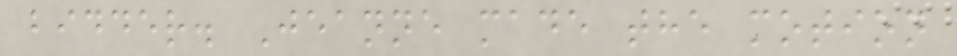bidder. Jeanne made the motion
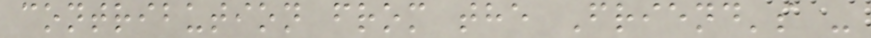contribution from the Friend's -
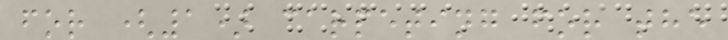for (1) carpeting for the
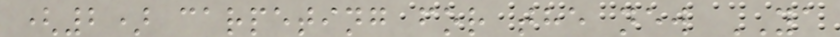(2) carpeting for the new YA
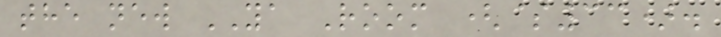the new YA Room ($33).
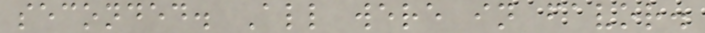seconded. All were in favor.
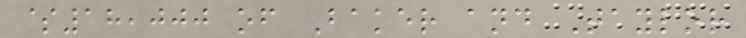$18,000 of Baker and Taylor
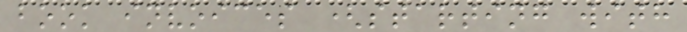book invoices (starting with
